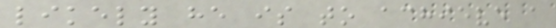likely he is to achieve a
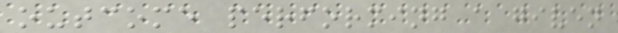outcome performing a given
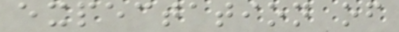expectation of
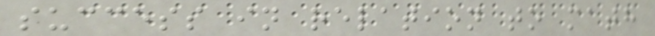success in relation to math
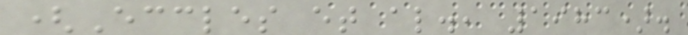(Eccles et al., 1983).
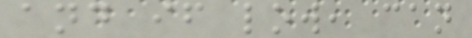and if low, can
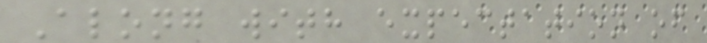Along with expectation of
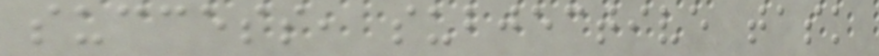success, subjective task
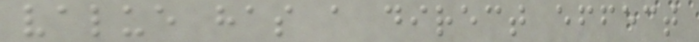value has a direct effect
